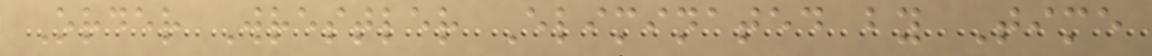Order Wrestler Eliminated by Time
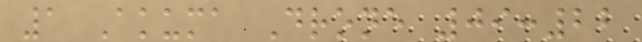1 Akuma Drone 09:22
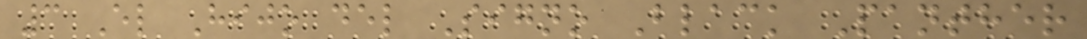3 El Hijo del Signo Black Panther
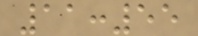11:55
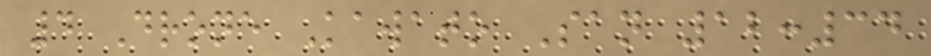4 Drone Kawato San 12:34
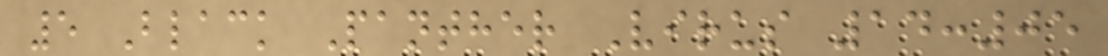5 Black Panther Virus 14:05
